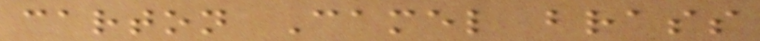carton Camel brass
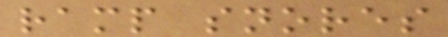ramp snores
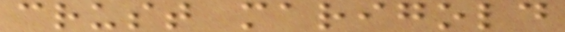crust marigold
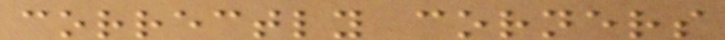correctly corners
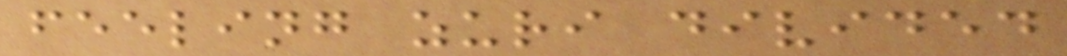feeling zuri divided
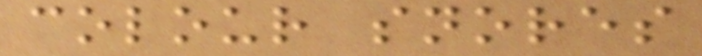colour snores
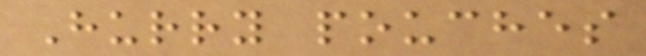Hurry pouches
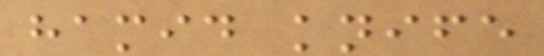hamid knife
